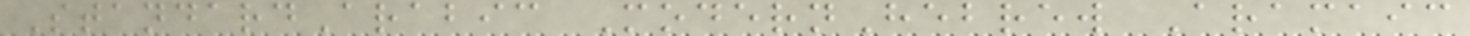StandardArabic ModernHebrew Aramaic
